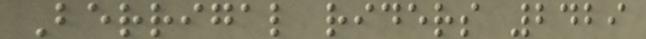Berrigal riders 2429
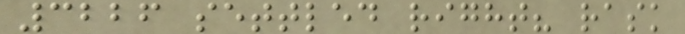3226 settled right? rask
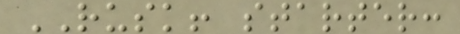RUSK! starter:
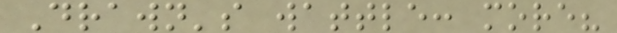Drawn's wattle: more?
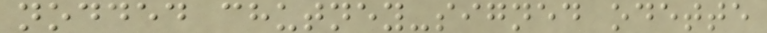nodded chutney-signed odette
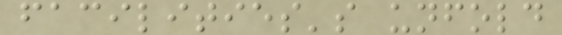facilities's unfold
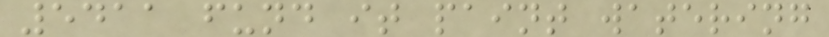5411 fund it paint watering
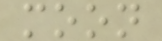moon
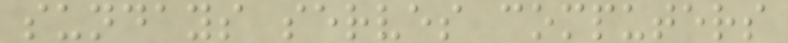sundays serves computers
